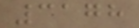3178
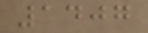1407
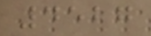4527
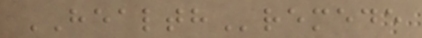HEALTHremede
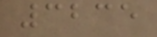3235
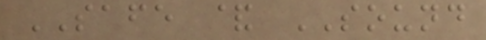SAFE & SOUND
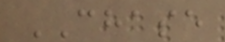CHASE
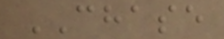CHASE
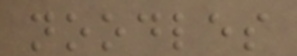noodles
